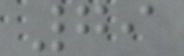79
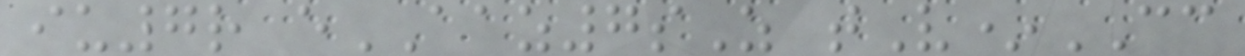iu7r eAAZ7sZ tV*CC
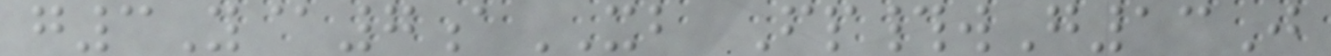g3Y@7aXB Fp#wG13J
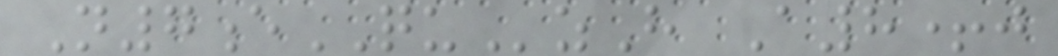N7eQUzH A8+j
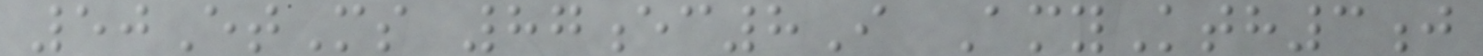50EtMs 87ec8I AmyKth3j
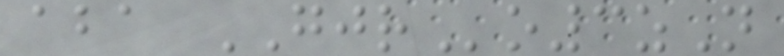aba GJRo3zN
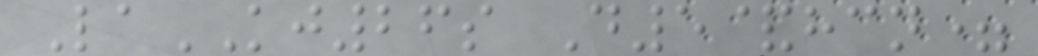LaKJ26s D5&hcn=
